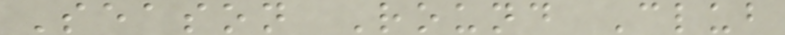Season Round Club
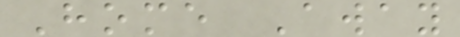Home Away
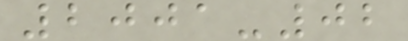2001-02
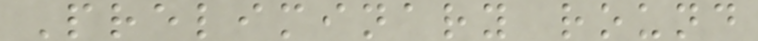Preliminary round
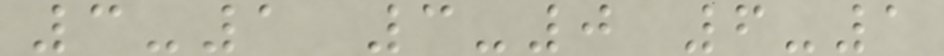3-1 3-0 6-1
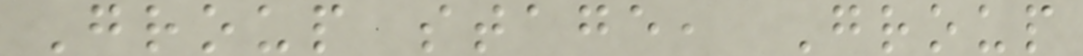Group stage, Group
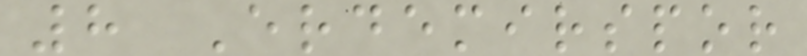8 Erdemirspor
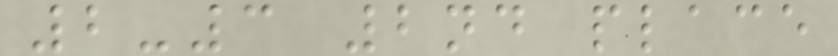2-3 2nd place
